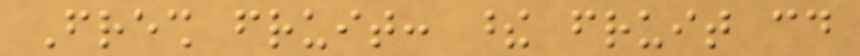Fresh fruit: these fruit could
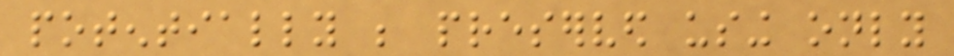potentially be preserved using only
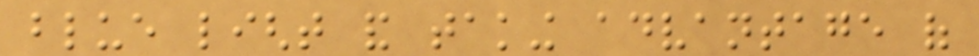blue light and taking advantage of
